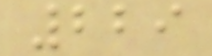229
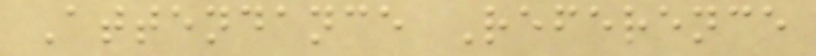Attendance Reference
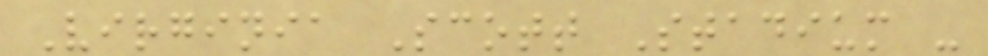Virginia Scott Stadium -
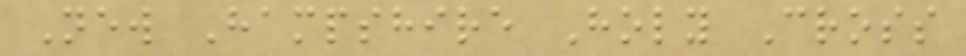New Hampshire Holy Cross
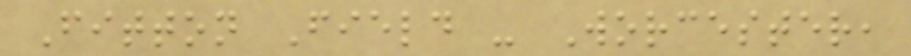Fitton Field - Worcester,
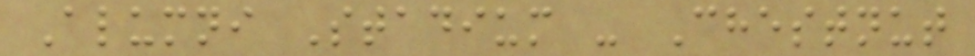Alumni Stadium - Chestnut
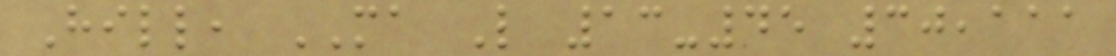Hill, MA L 13-45 30,111
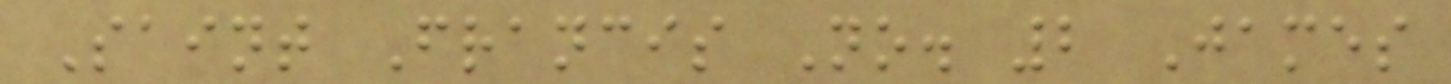Saint Francis No. 2 James
